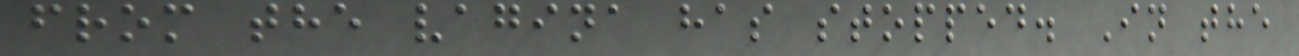from the vagina has stopped. In the
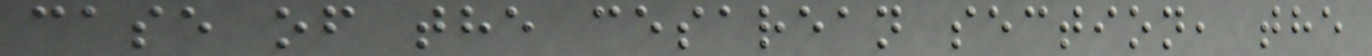case of the cesarean section, the
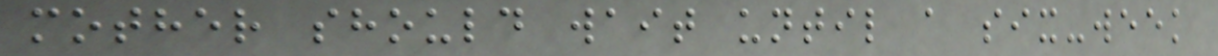mother should wait until a six-week
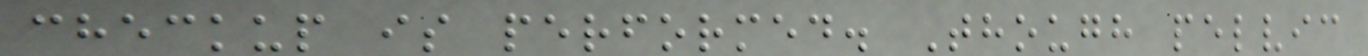checkup is performed. Though pelvic
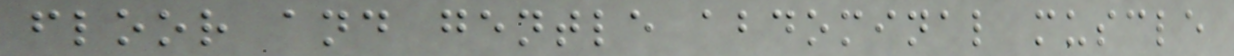floor and gentle abdominal muscle
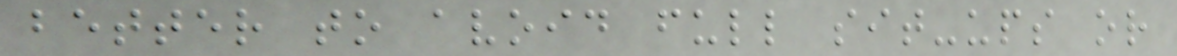better to avoid full sit-ups or
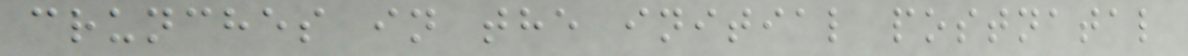crunches in the initial postnatal
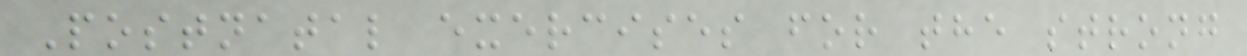Postnatal exercises for the strong
